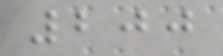200
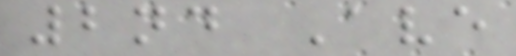2nd Ave
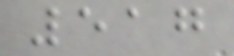517
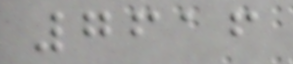7616
